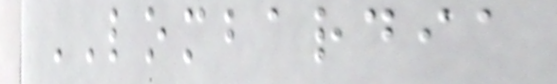LOMBARDIA
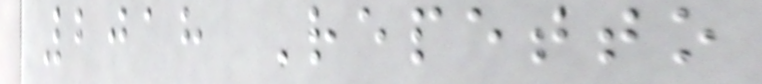2018 Repetto
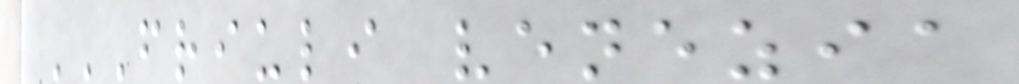FRIULI VENEZIA
